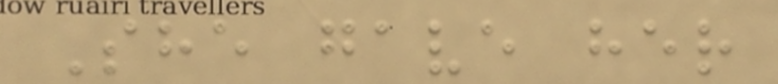She gave her
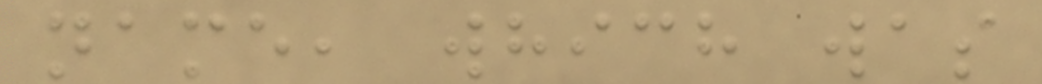name, which was
